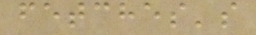fetches's
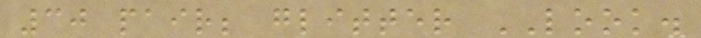30 pair; glitter LOOK.
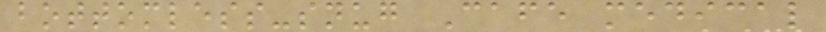bottomless-snug Cafe medical
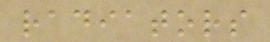radiators
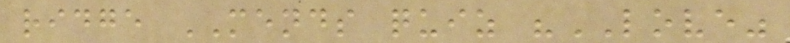ridge MENDS quiz "LOVE"
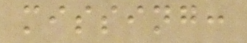missing:
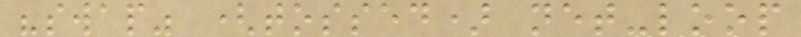"swap" (tossed) net-loop
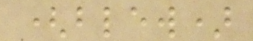(blew)
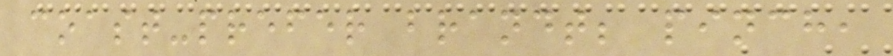coast-prefer brandt; pinch,
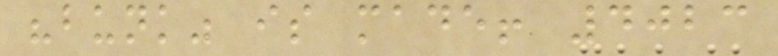"bunk" is made! 4023
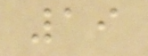19
